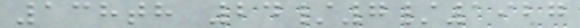138th 24/7/1927
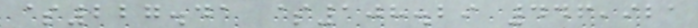$227.41 $108.29 446,921
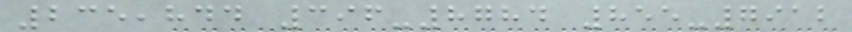235,844 396-8784 855-7912
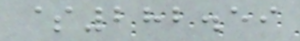$282.59
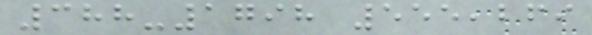388-1798 555,269
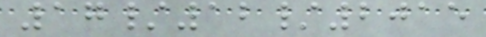17/12/2015
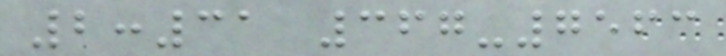2:31 367-7563
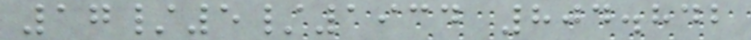17/5/1934 804.842
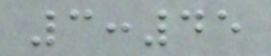3:45
